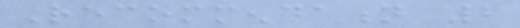Recommendation 2
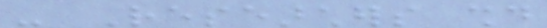- Researchers should
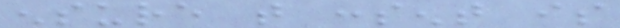ensure that consent is
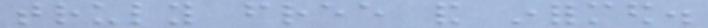truly free and informed.
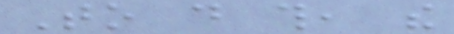To do this, the
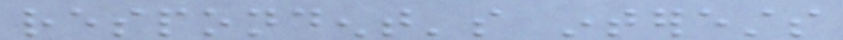respondent's interests
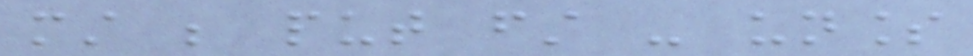must be put first - unless
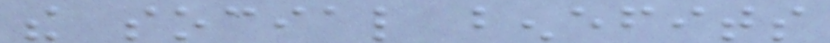the social benefits
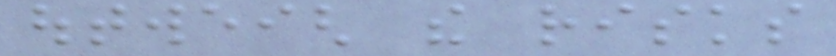outweigh the risks
